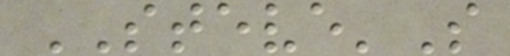STEVE'S
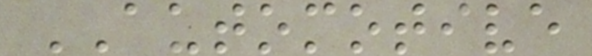AUTOMOTIVE
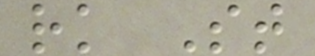rk St
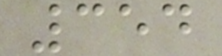354
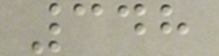348
